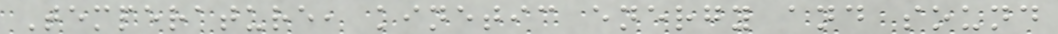Temperature, kinetic energy and sound
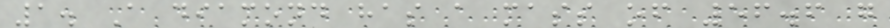1. A diamond has a mass of 56.6 g
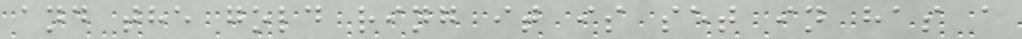and the gold ring it is set in has a
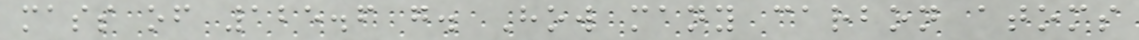mass of 125.6 g. How many carbon atoms
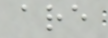are
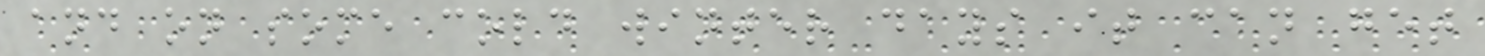and on some cold winter days it can get
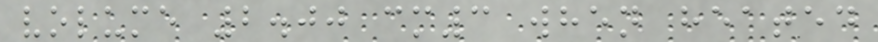volume 2.00 cm3 when heated
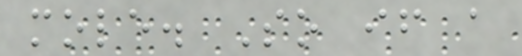mole. So if a
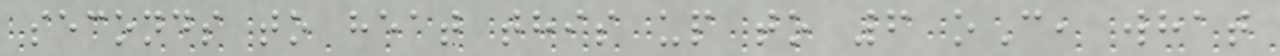seconds to heat this up to 6 oC, what
